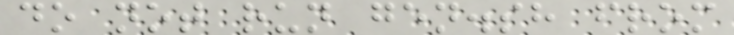do not run gen.sh from
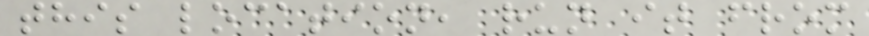this location, run it from
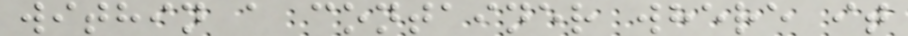within a container where it
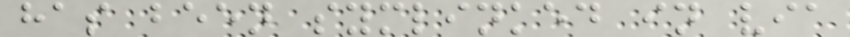has been symlinked in via
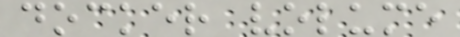docker volume
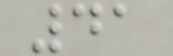41
